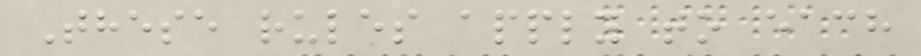These rules apply to each
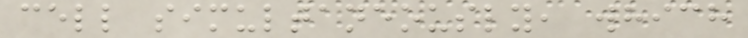cell simultaneously, which
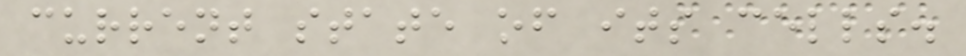current state of its cells.
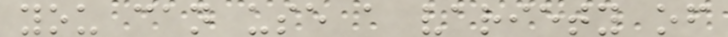you can use a variety of
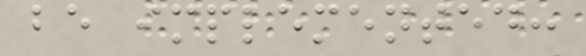be implemented:
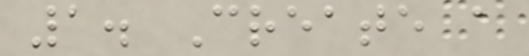1. Create a
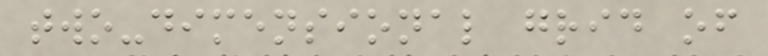two-dimensional grid of
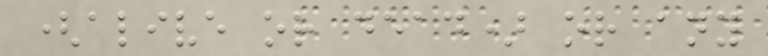(alive or dead) or any
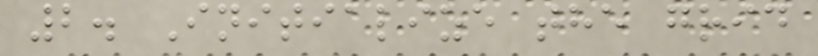2. Initialize the grid
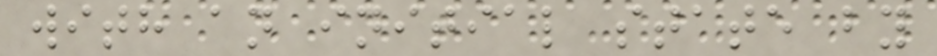with an initial state by
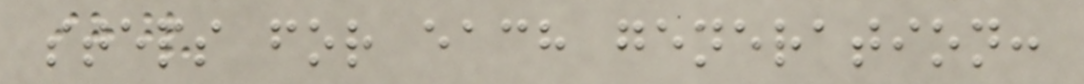steps for each generation:
